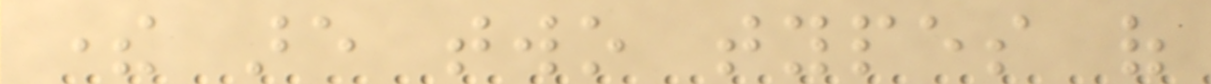there are two types of
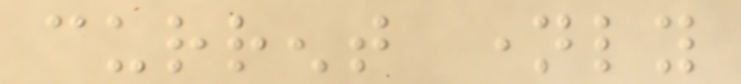current namely
